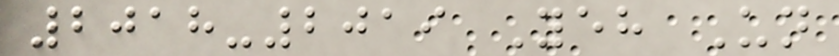2018-2019 Yeh Un
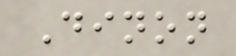Dinon
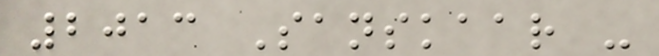2013 Sanskaar -
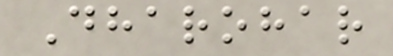Dharohar
